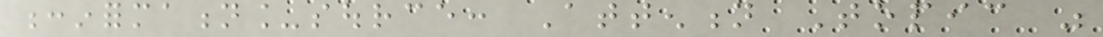:information_source: Attention Topic was
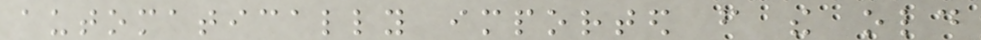automatically imported from the old
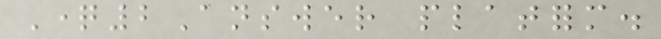Question2Answer platform.
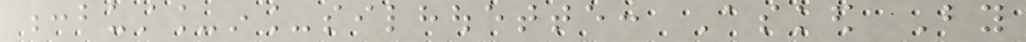:bust_in_silhouette: Asked By
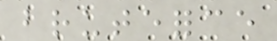bruteforce
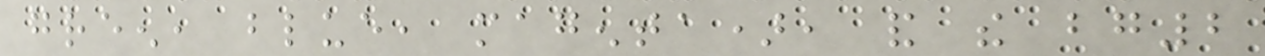green, blue, magenta), and the bg2
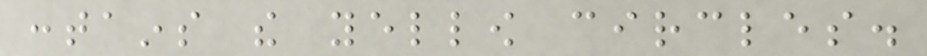contains the yellow circles.
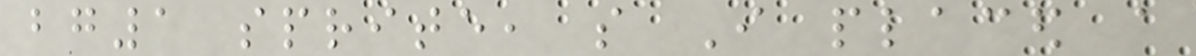bg1 sprite, so I placed a
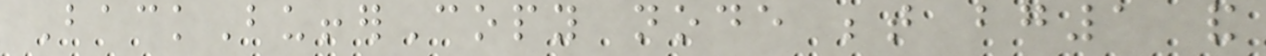BackBufferCopy node between bg1 and
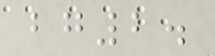bg2.
